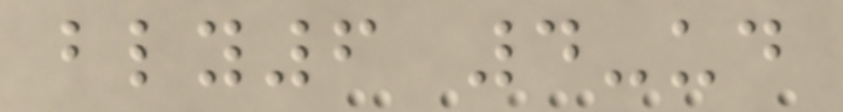bly6 4-ud
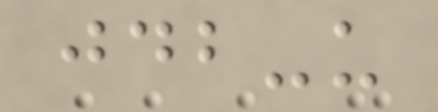jdb-u
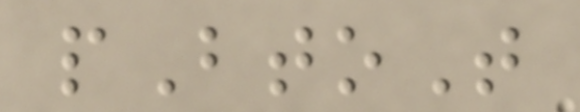pBtoT
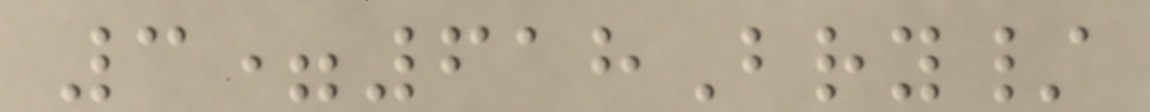3=618Bry/
